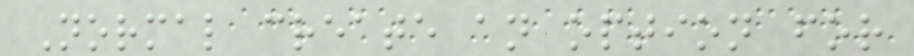Normal create an option for
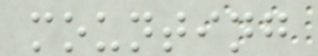mounting
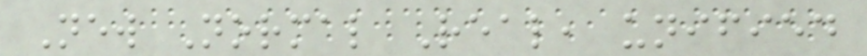New Normal Real, unified
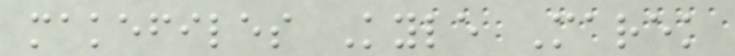makefiles Kyle Marek
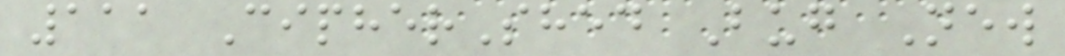111 CipherShed Bug New
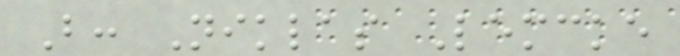B: Niklas Lemcke
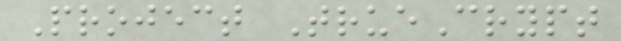Project TrueCrypt
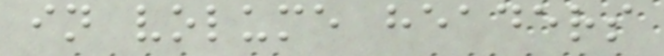in volume headers
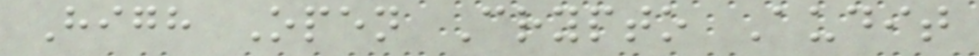High Open Crypto Audit
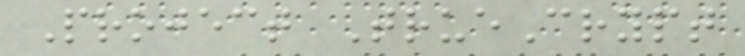Project TrueCrypt
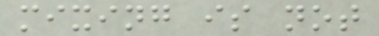mixing is not
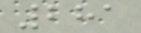281
